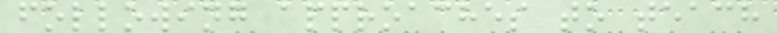following approaches to teach
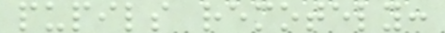pupils remotely:
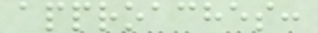approaches:
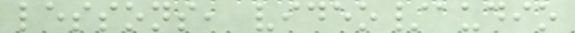lessons, video/audio
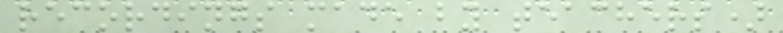recordings made by teachers)
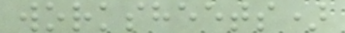worksheets)
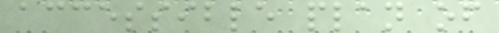accessible plan of
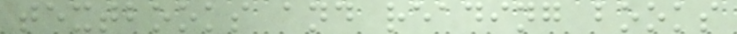textbooks and reading books
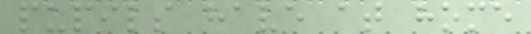pupils have at home
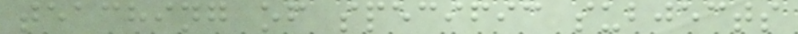teaching of specific subjects
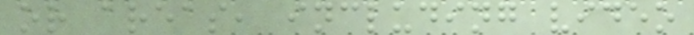or areas, including video
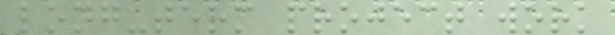long-term project work
